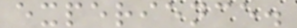experience.
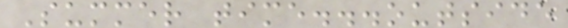Summer time...outside
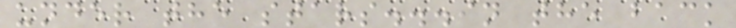under the stars...in the back
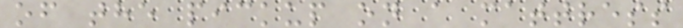of the pickup on a mattress
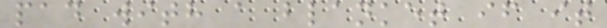pad with a blanket if it
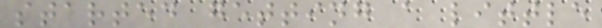started getting a little
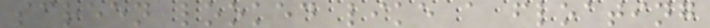screen looked like a floating
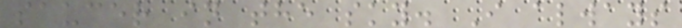saucer in the sky. I always
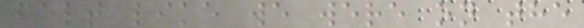felt like we were on the
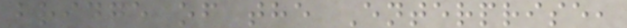bridge of the Enterprise,
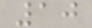10
